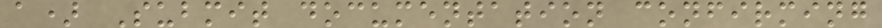a) Submit documentation confirming
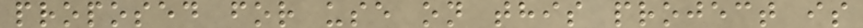proposed for use on this project is
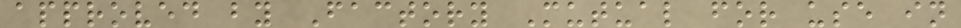approved by Factory Mutual for use in
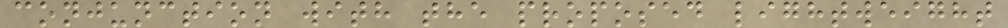conjunction with the proposed lightweight
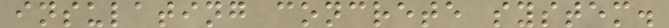insulating concrete system.
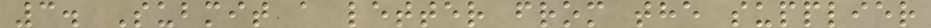3. Submit a letter from the supplier
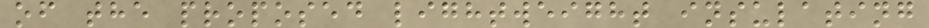of the proposed lightweight insulating
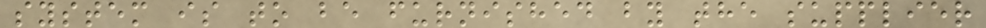system is to be furnished by the supplier
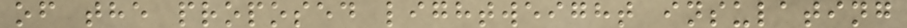of the proposed lightweight insulating
